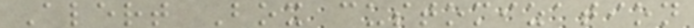Alert Box customization
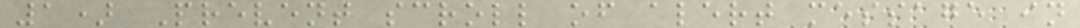1) Prevent scroll of alert message in
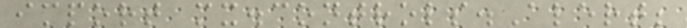import mx.controls.Alert;
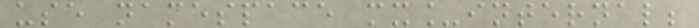use namespace mx_internal;
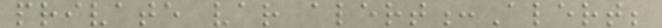private var alert:Alert;
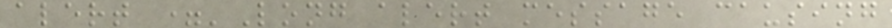alert ='Long alert message causing
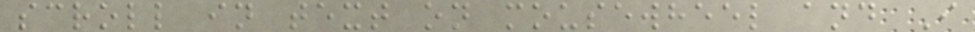scroll in text on mousewheel and I
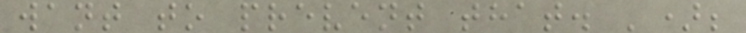want to prevent that. ');
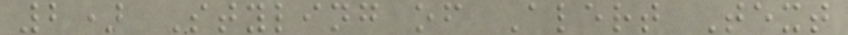2) Styling of Alert Text
